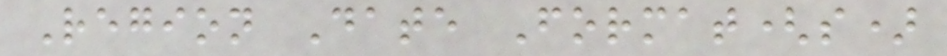Region Date Format(s)
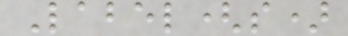Label(s)
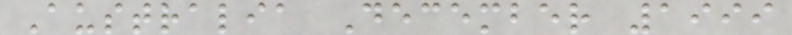Australia December 1999
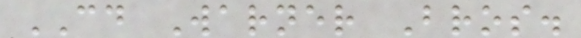CD Warner Bros.
